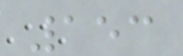153
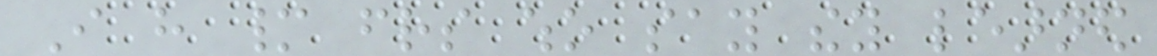I have many friends who say they learned
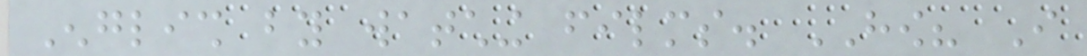English by watching films. HOW? I
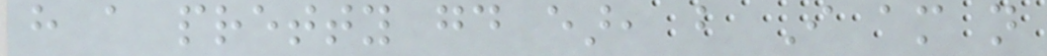have a pretty good ear, but I am not
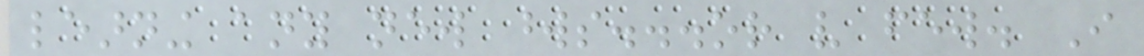learning any new words...or very few. I
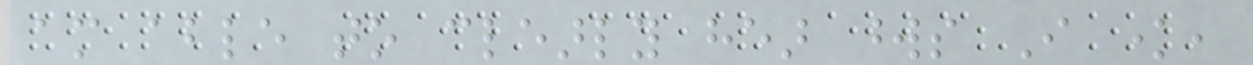am able to clearly hear words I know,
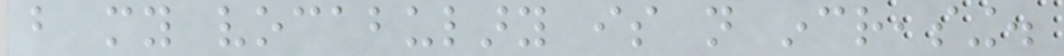but my vocabulary is not increasing.
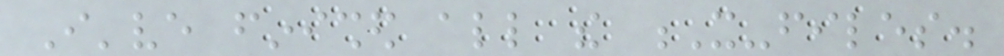I've finished all the X-files.
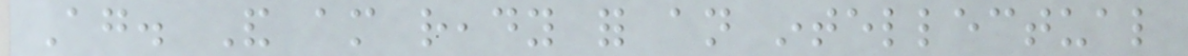Again. And am ready for an intellectual
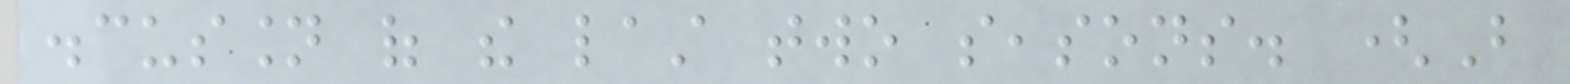discussion of the last two seasons. (But
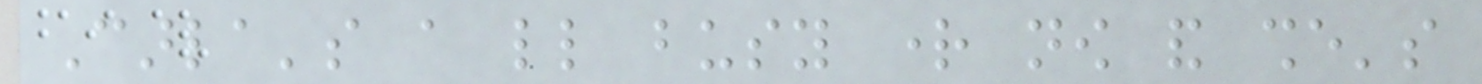Carla's a little busy right now and she's
